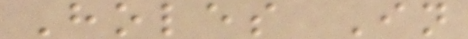Holes In
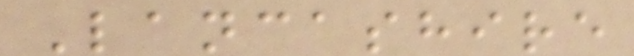Lancashire
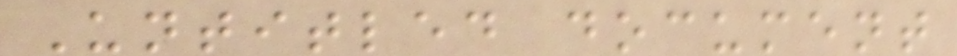Untitled document
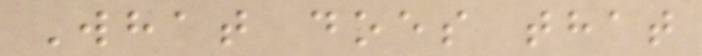What does that
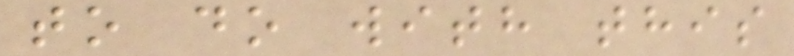to do with this
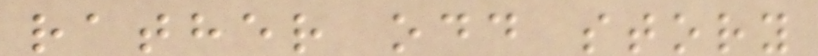rather odd story
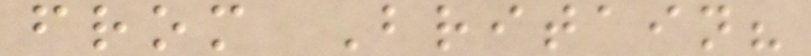from Britain?
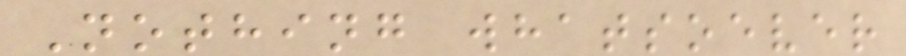Nothing whatsoever
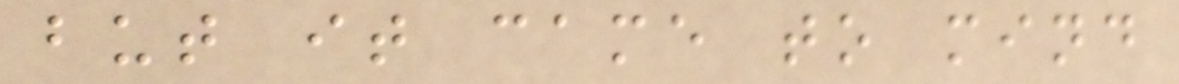but it came to mind
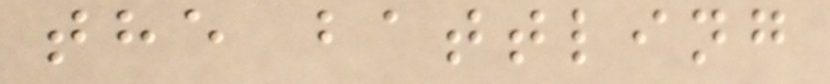the battling
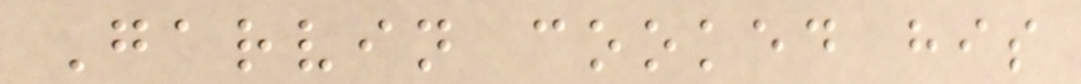Garvin cooked his
